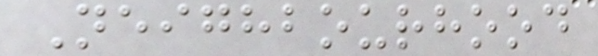Neighbourhood
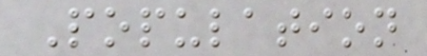Population
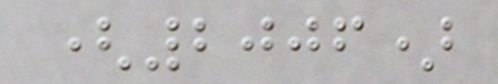(2006)
